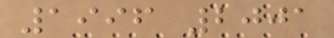1996 2001
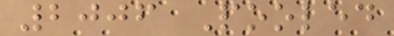2006 Pooled
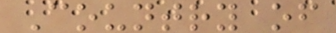Country of
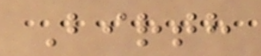Birth
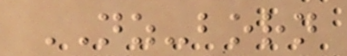NZ-born
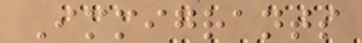Immigrants
